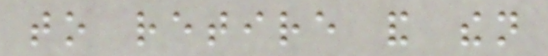to retire and then
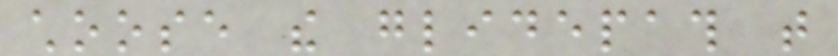choose the glidepath that
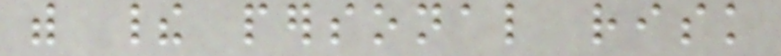with their personal risk
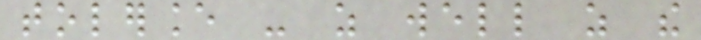tolerance - as well as the
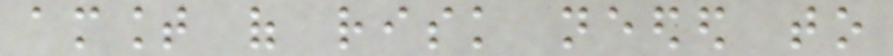amount of risk needed to
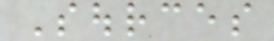Sources
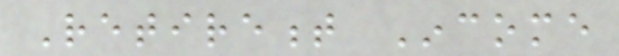Retirement Income
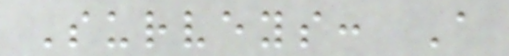Surveys: A
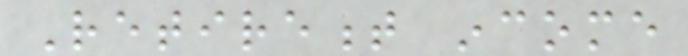Retirement income
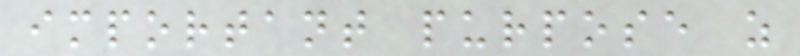important purpose as
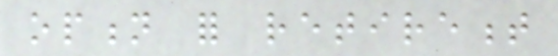option for retirement
